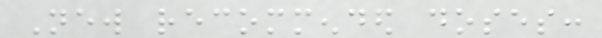New recommended doses:
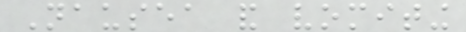Nausea and vomiting
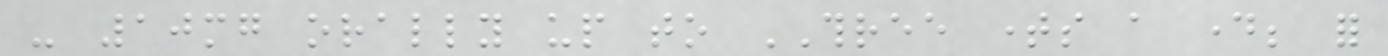- 10mg orally up to THREE times a day; for
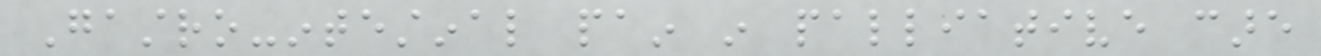Gastro-intestinal pain in palliative care
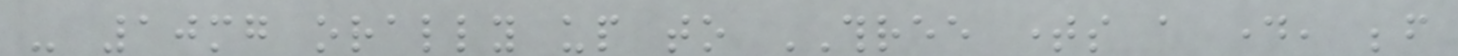- 10mg orally up to THREE times a day, before
